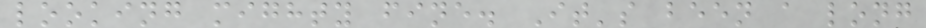looking mighty fine. It's been a long
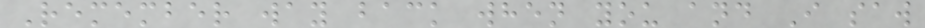Remember way back when you and I saw
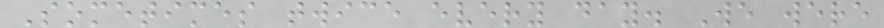Sometimes twice every day. We were
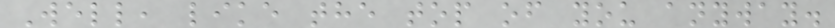Well, like the top of you anyway.
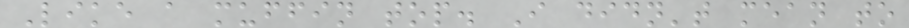Like a muffin top. I didn't mean to
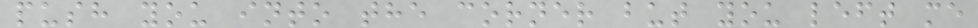push you into the corner but you left me
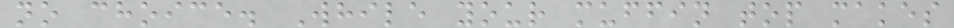no choice. While your muffin top makes
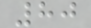80
